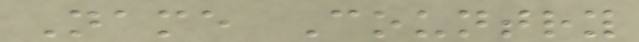Name Country
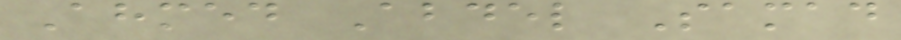Ahmed Abdel Samad
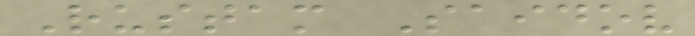Rustam Saidov
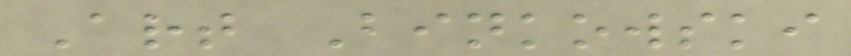Art Binkowski
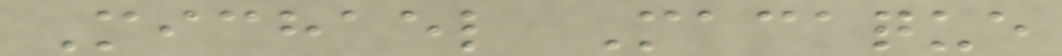Michael Macaque
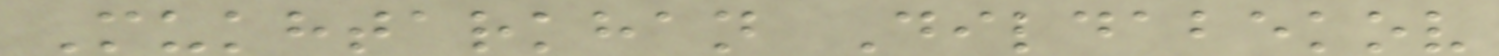Mukhtarkhan Dildabekov
